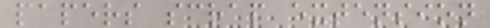papers scrap extension
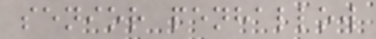senior penhallow
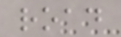road
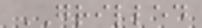GRILLED
